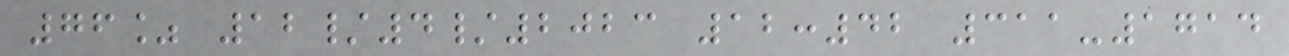76% 12/4/2023 12:42 311-1714
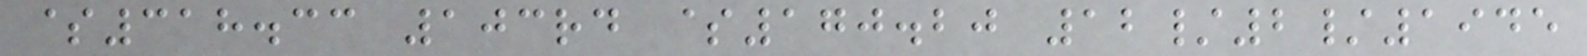$318.33 103rd $170.20 12/2/1945
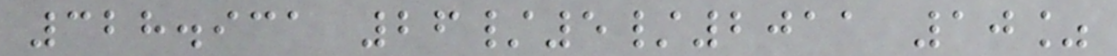328.931 26/5/2011 10%
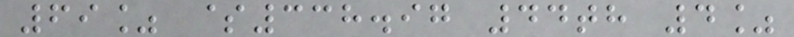69% $338.97 44th 4%
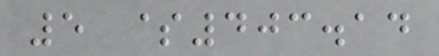5 $403.14
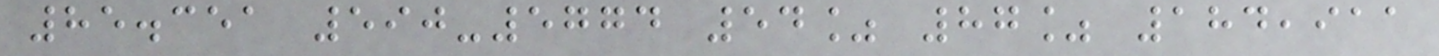85.351 590-5774 54% 87% 184,911
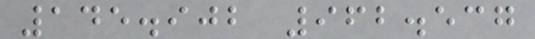145.902 962.537
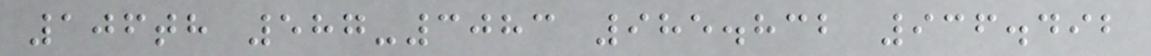106th 587-3083 985.832 936.492
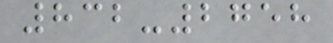832-2758
